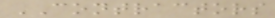CONTRACTORS
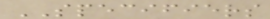SPECIFIERS
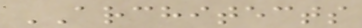ARCHITECTS
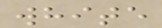white
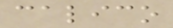calico
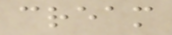cream
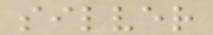silver
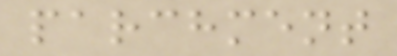parchment
